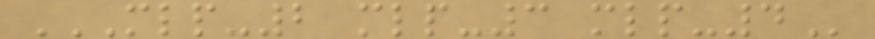MLP-2 MLP-3 MLP-4
